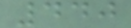440
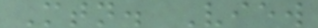Mtn. View
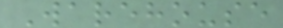Warehouse
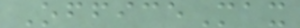OfficeMax
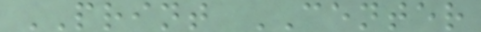PRINT CENTER
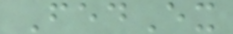FedEx
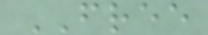FREE
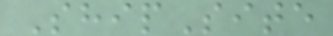ShipSite
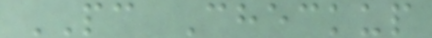PC Checkup
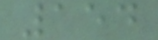154
